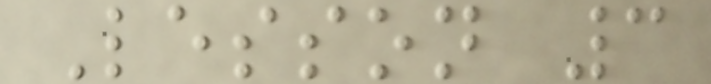Lesson 3
